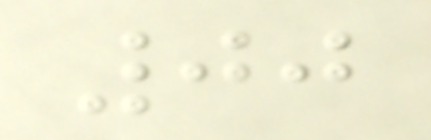00
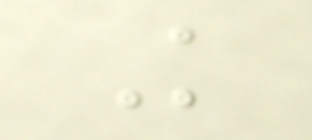K
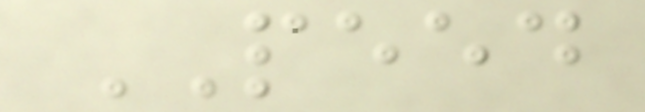PEED
